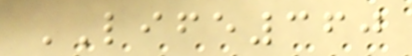LIFE360
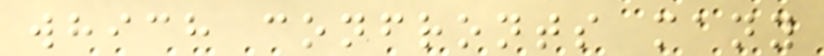which confronts many
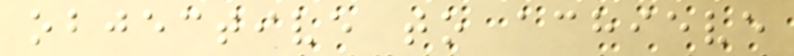objective to achieve
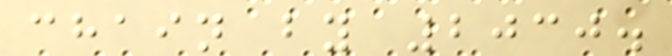chain by 2030.
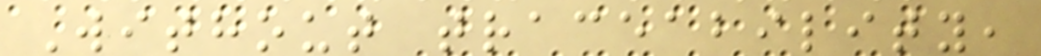Without traceability,
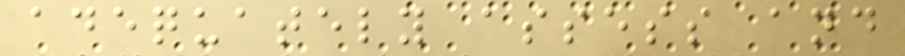adequately assess and
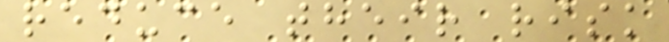reduce their risk
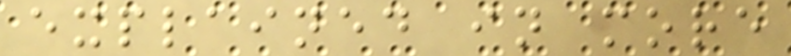explained in more
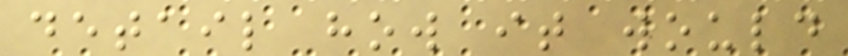detail how it would
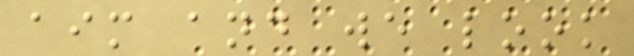aim and we look
